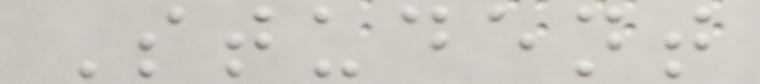Student
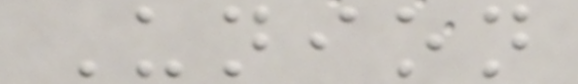Union
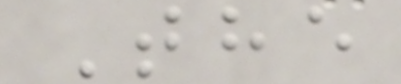The
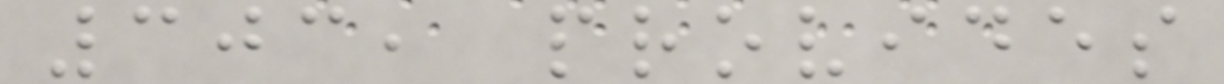303, provides
